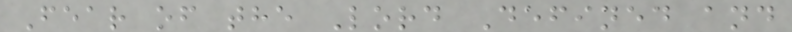Fear of the Lord Defined and
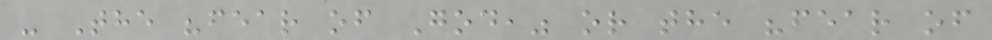- The "fear of God," or the "fear of
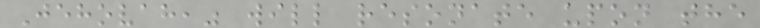Jehovah," will resonate upon the
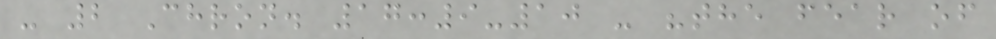- 2 Chron. 17:9-10 - "the fear of
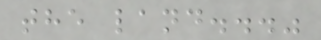the land..."
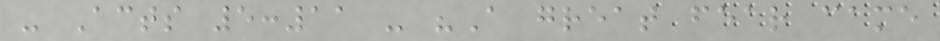- Acts 5:11 - "A great fear came
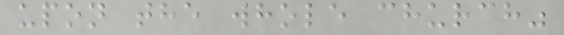upon the whole church"
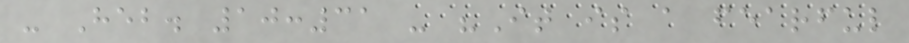- Heb. 10:31 - "It is a fearful
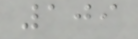109
